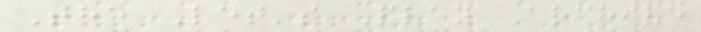The Let's Play Archive
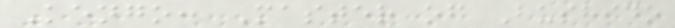Kengo: Master of Bushido
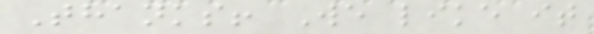Thanks! We like it
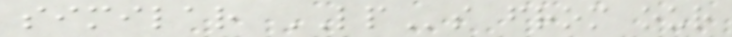similar LPs from our
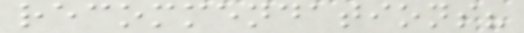recommendations?
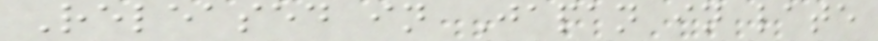Released in Japan in late
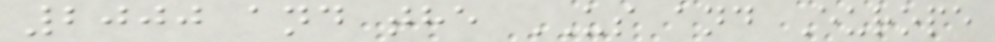2000 and the US and Europe
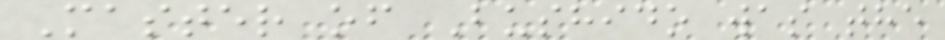Master of Bushido was the
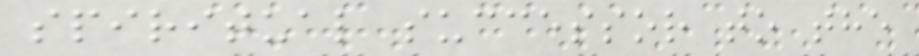spiritual successor to the
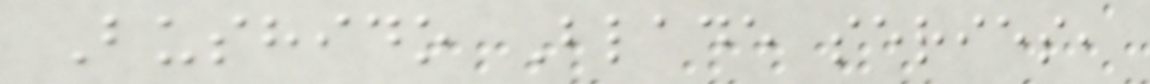Bushido Blade series,
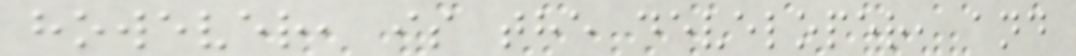however, is the developer, and
